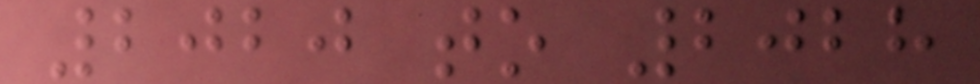2020 to 2028
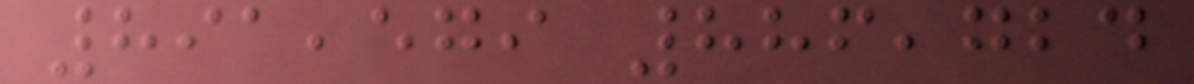891,579 886,724
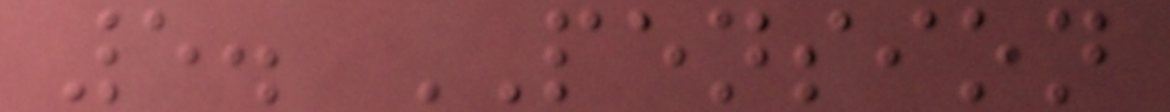5. PENSION
